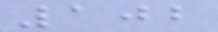102
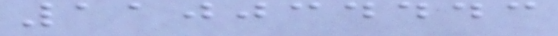110034443
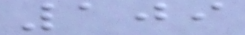109
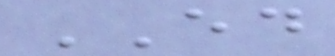ED
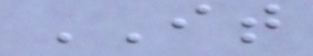IT
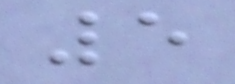5
